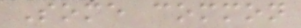Some common
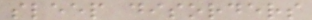sleep disorders
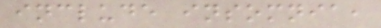include insomnia,
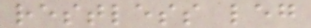restless leg
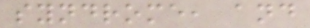syndrome, and
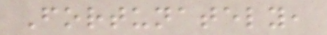Fortunately,
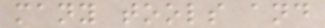many tools and
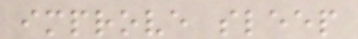improve sleep
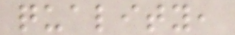quality,
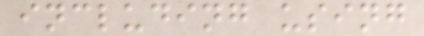including using
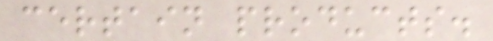certain products.
